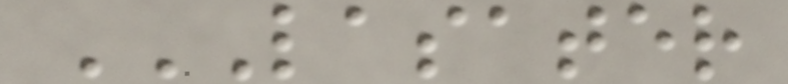LASATER
